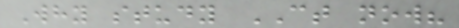Why study CT now?
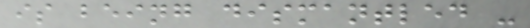is being dismantled -
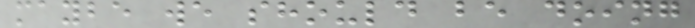maybe we should be doing
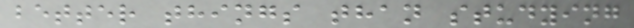better things than studying
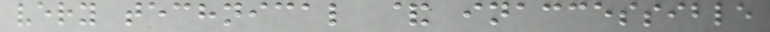very technical & inaccessible
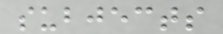subjects
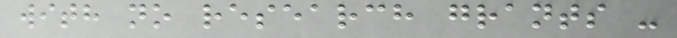with no research grants -
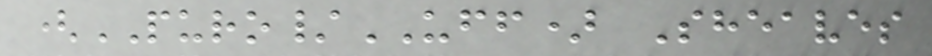(PURO/UFF) Sheaves
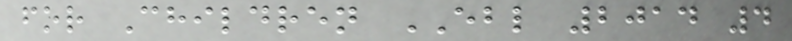for Children EBL 2014 4
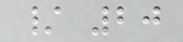/ 20
